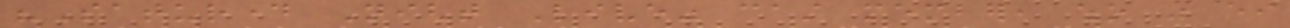"Saturday Night Live" cast member, who was either
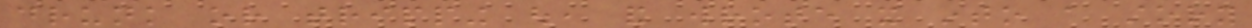drunk or tripping out, and wrote it into a story
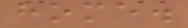home.
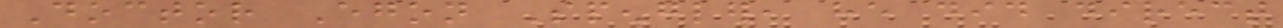Doctor Egon Spengler, he did direct
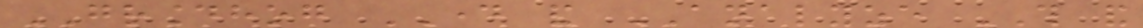GROUNDHOG DAY and ANALYZE THIS and
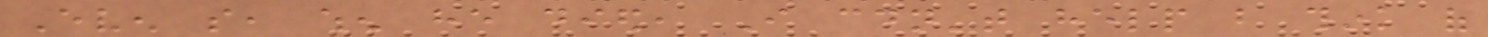Even so, when he died, I couldn't help but think of
